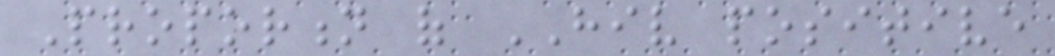Proportion of HIV positive
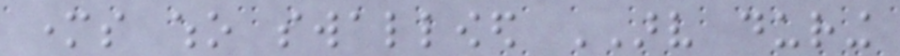mothers who swallowed ARV during
